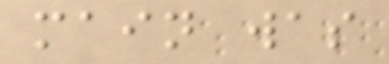main was
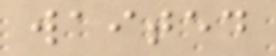waited
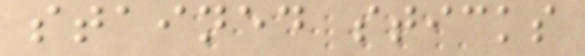stained sticks
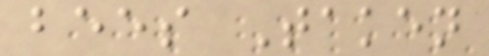bees Taken
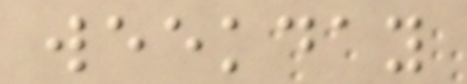weekday
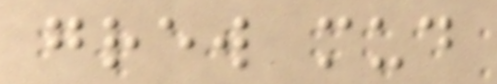grew mud
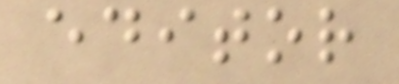editor
